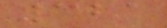321
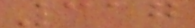317
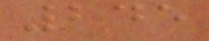245
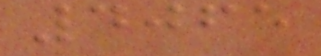4065
